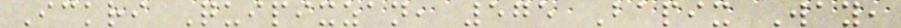Ickri Quipixzan, 575 Bapix Way,
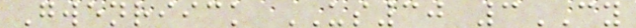Gwenriick US30 3CY
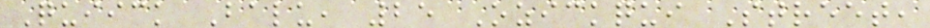Quiick Balu, 25 Ozickqui Street,
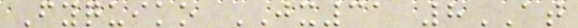Fyquiko JX31 8AT
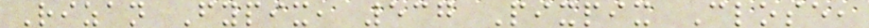Rizan Fypix, 537 Pixpix Close,
